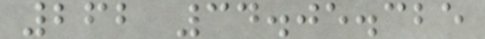262 34.05.325
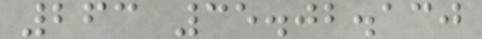263 35.02.130
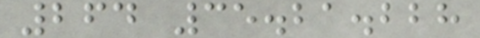264 35.21.228
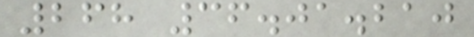268 36.01.210
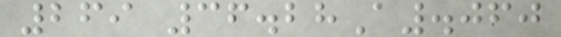269 36.28A.060
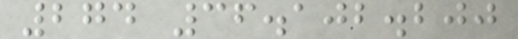274 36.102.200
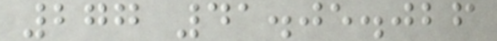277 41.05.026
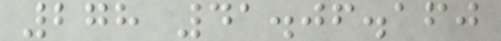278 41.06.160
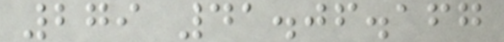279 41.06.167
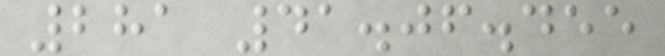281 41.06.455
